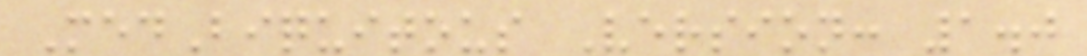MedBiquitous Version: 1.0
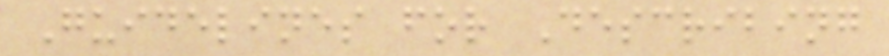Guidelines for Describing
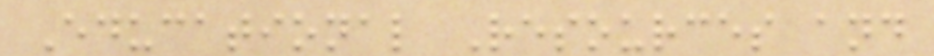Educational Resources and
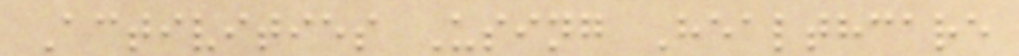Activities Using Healthcare
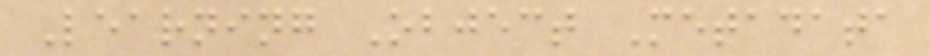Learning Object Metadata
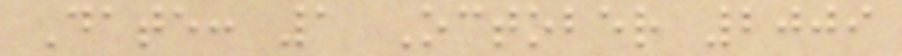Date: 1 October 2009
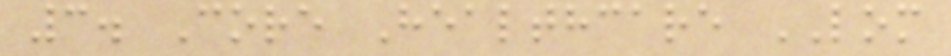3. Core Healthcare LOM
